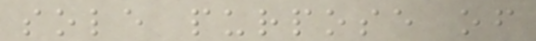sole purpose of
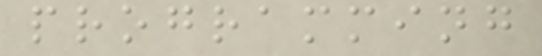programming
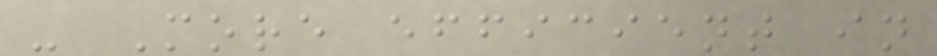- More efficient in
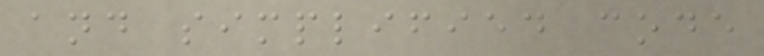and simplified code
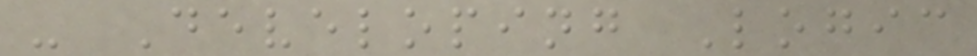- Developing Logic
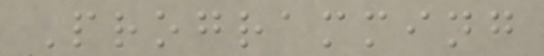Programming
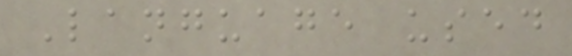Language used
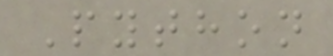Python
